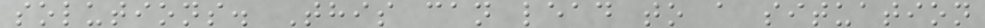solutions. This can lead to a situation
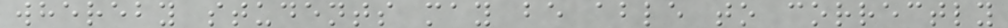whereby students may be able to correctly
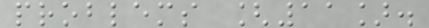problems [11].
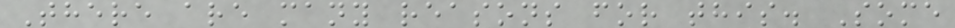There are many reasons for this. Some
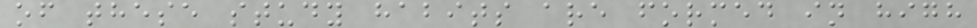of these study habits are formed in high
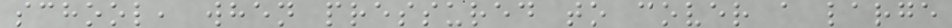school, when pressured to cover a large
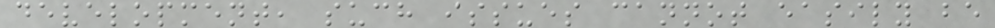development, such issues cannot easily be
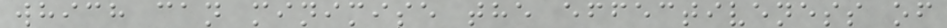which can minimise the effectiveness of
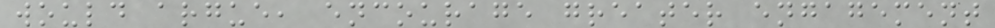would argue, encourage greater engagement
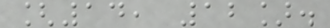[14, 12].
